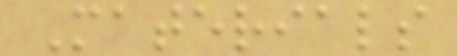Materials
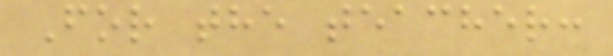For the teacher:
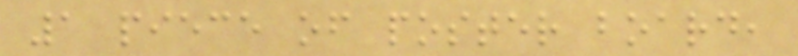1 piece of poster board,
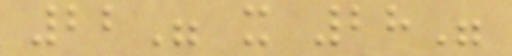22" x 28"
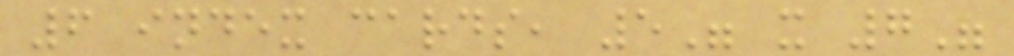6 index cards, 5" x 7"
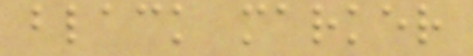black marker
